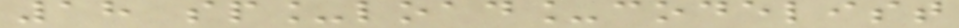18 sp_load_codelist
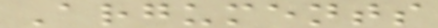Arguments
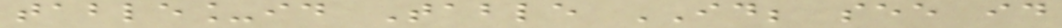table_id Table ID; see id
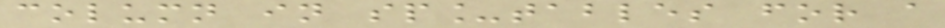column in sp_tables for a
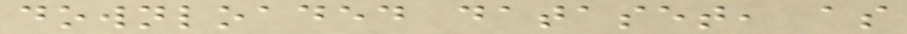downloaded dataset, as
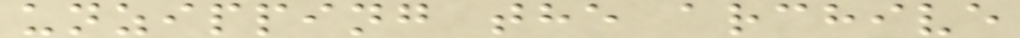unzipping the archive
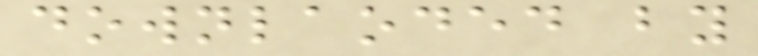downlaoded by
